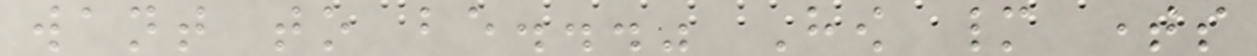want to be..." How many times
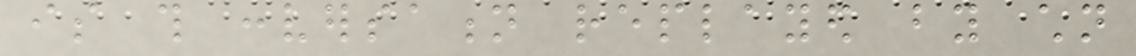is this conversation replayed by children
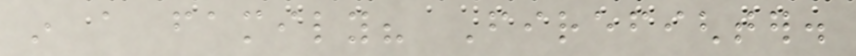in a family? Firefighter.
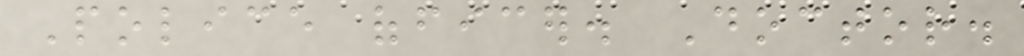Police officer. Doctor.
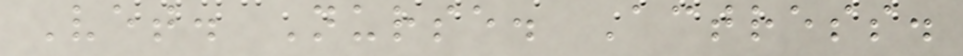Vet. Nurse. Actress.
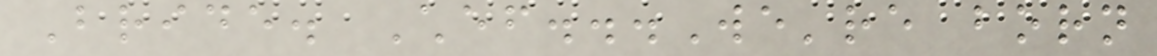Bride. Chef...We're born
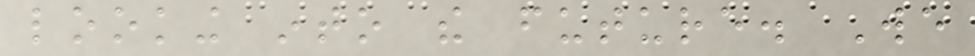looking into the future. We
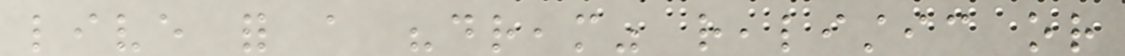live for a "dream" realistic or
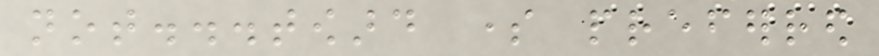not...toward some preferred
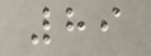89
